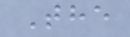The
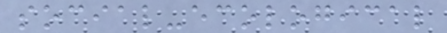social-ecological
